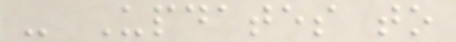- Updates to
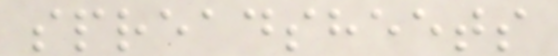spreadsheets
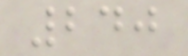240
